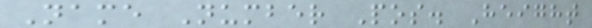Name Number Pos. Height
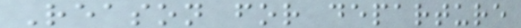Reason for departure
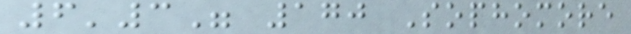6'3" 170 Sophomore
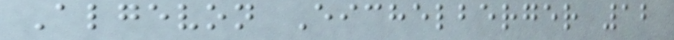Algevon Eichelberger 12
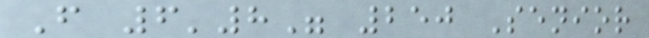F 6'8" 250 Senior
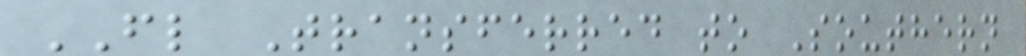FL Transferred to Southern
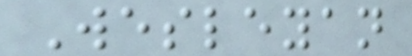Wesleyan
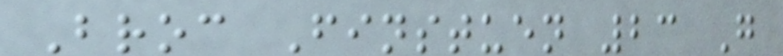Broc Finstuen 23 G
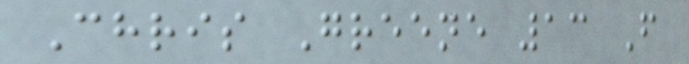Chris Greene 13 F
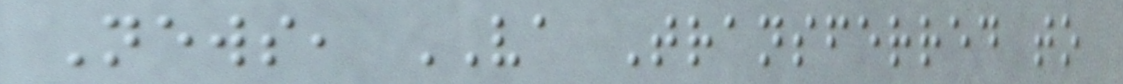News, VA Transferred to
